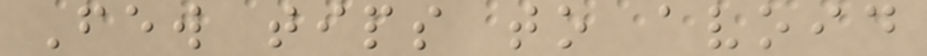Few tips to avoid
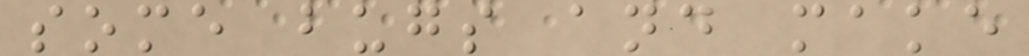some bugs and make
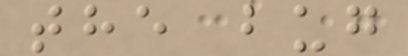the bug
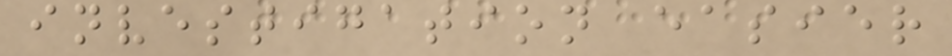investigation easier
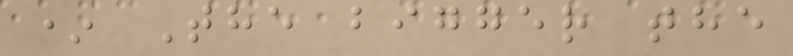* The bigger the
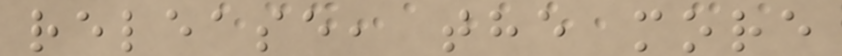release, the more
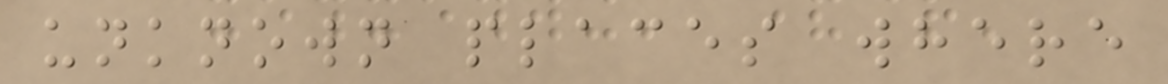unknown places where
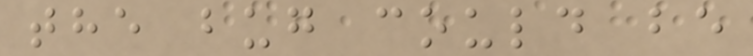the bug could be
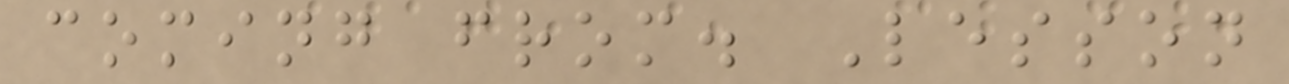coming from. Lesson
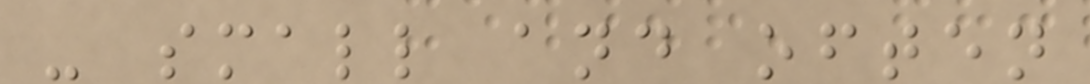- small and often
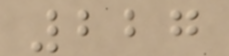227
